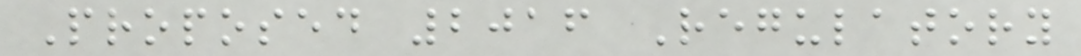Proposed 2016 Regulatory
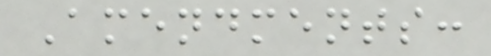Amendments:
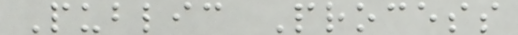Public Process
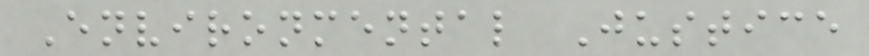Environmental Justice
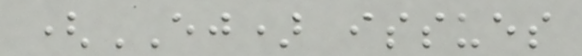(EJ) issues
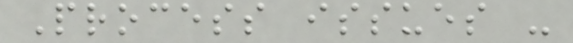Process issues -
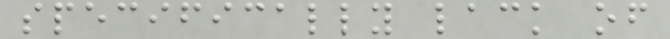specifically lack of
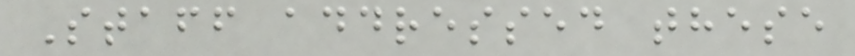Staff addressed these
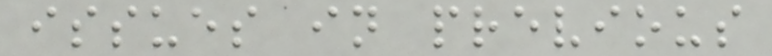issues in previous
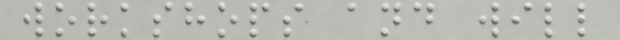workshops and will
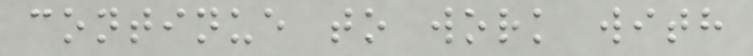continue to work with
